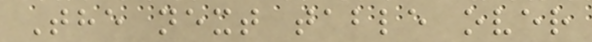The next table over
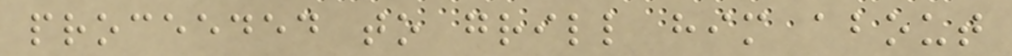proceeded to grill him about
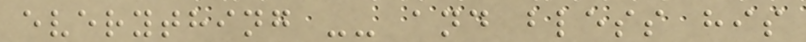everything -- and bless his
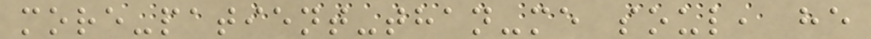more-patient-than-me soul, he
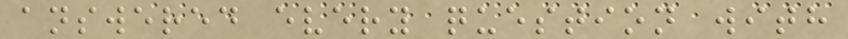answered every question with
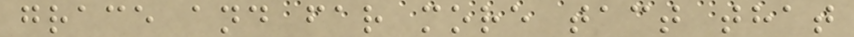grace and far more tact that
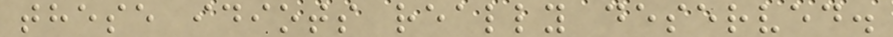these idiots really deserved.
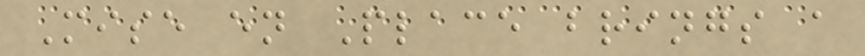Mise en Place brings a
